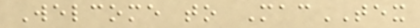Welcome to MacTEX
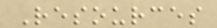Resources
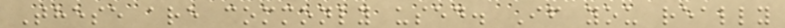These are commonly used. If you really
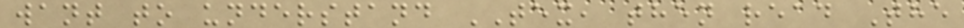want to understand TEX, then read The
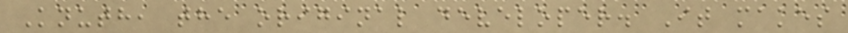Knuth, the original developer. It makes
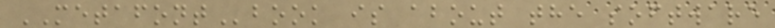METAFONTbook is about the software
